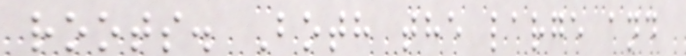roots. Both the large and
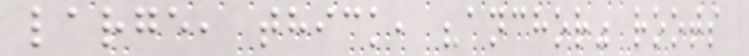large, thick, "anchor" roots
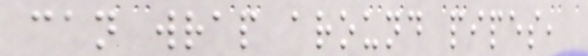can wrap around pipes,
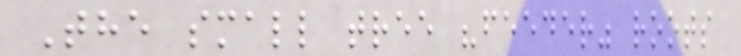The small tree "feeder" roots
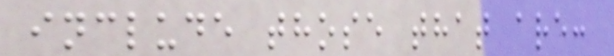include those that are:
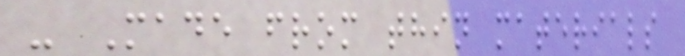- Made from thin materials
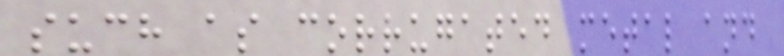such as corrugated metal and
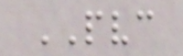PVC
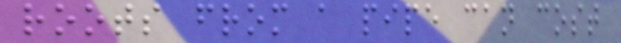roots from a pipe can cost
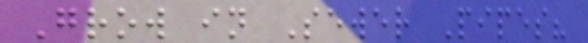Grow in Sewer Pipes?
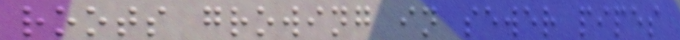roots growing in sewer pipes
